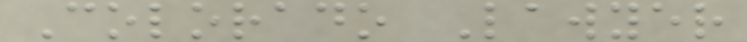Colorado Lawyer
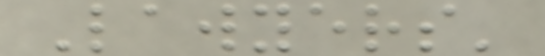Lawyers'
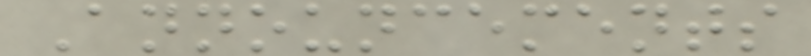Announcements
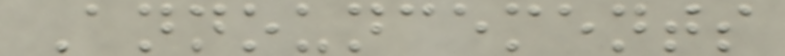Announcements
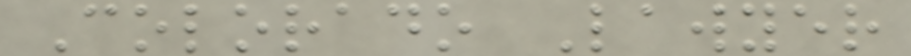Colorado Lawyer
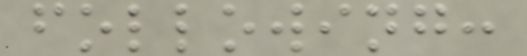following:
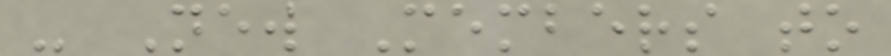- New Members to
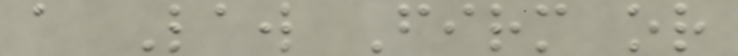a Law Firm or
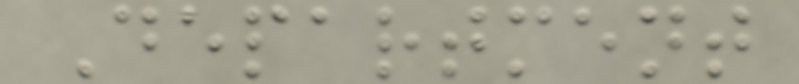Department
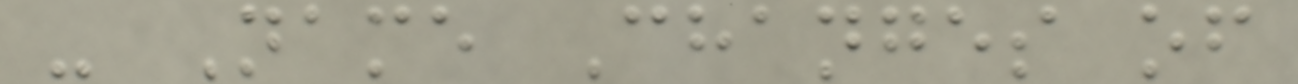- Name Changes of
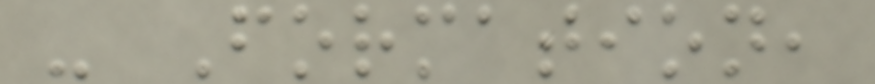- Formation,
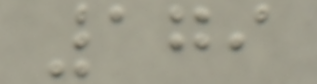179
